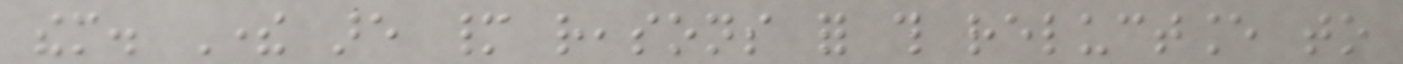them. There are many reasons for this reluctance to
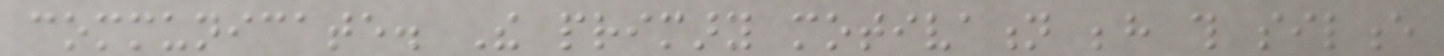communicate. The primary motivation behind this silence
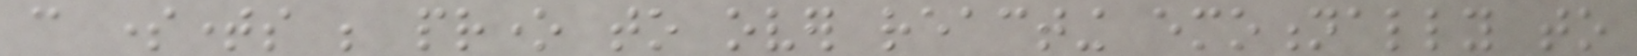can sometimes be prone to over reacting emotionally to
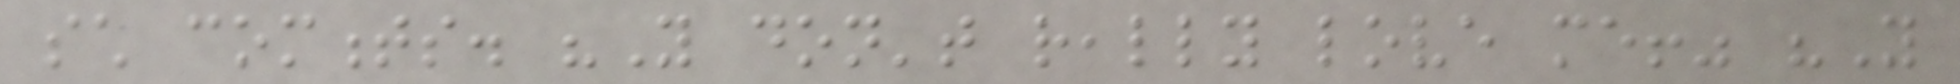such comments. "You don't really love me!" "You
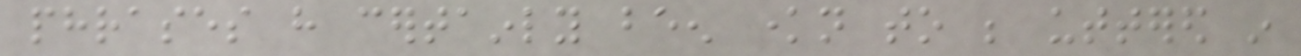phrases have certainly been known to be uttered in
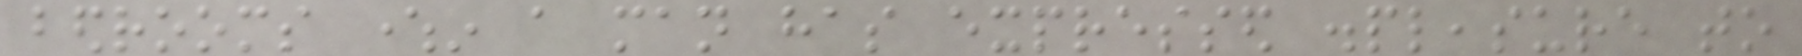bedrooms wherein a man has expressed displeasure to
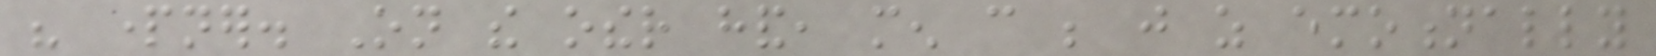his partner. On the other hand, men can be just as emotionally
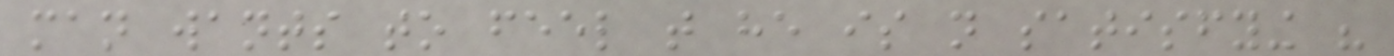man wants to feel that he is not satisfying his
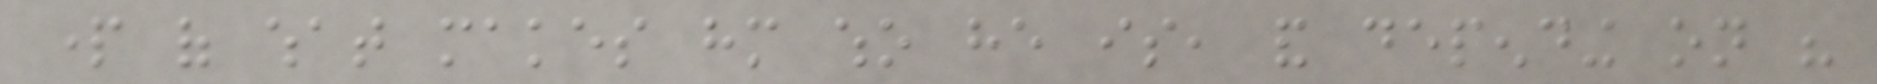part of what makes him who he is, and depending on his
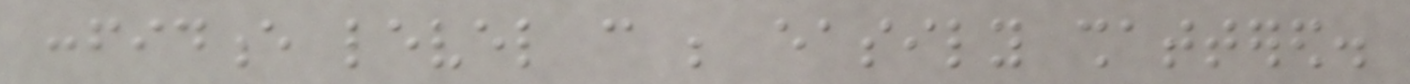confidence level can be easily shattered.
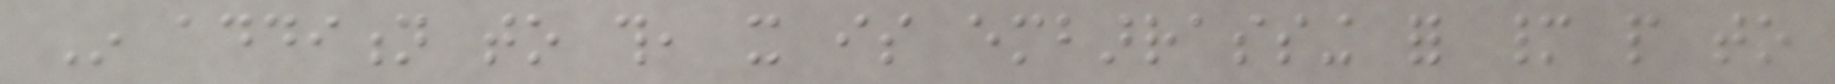In addition to this, it is embarrassing for many people to
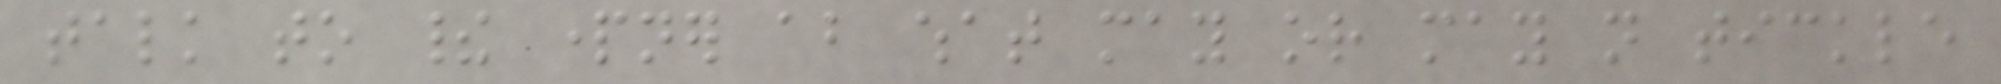talk to their partner about what may or may not tickle
